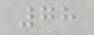78
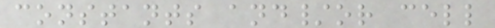constants and/or cell
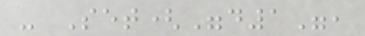- Set("d1",
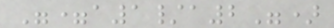"=a1/a2")
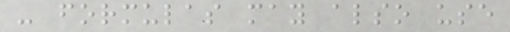- formulas may also use
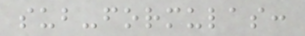sub-formulas:
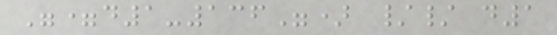"=d1-136") // d1
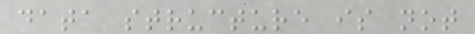data structure is not
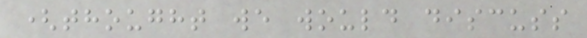(thought we would discuss
